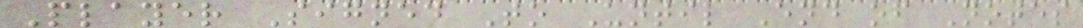Player Signed To Until End of Notes
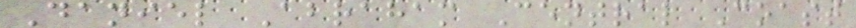Daniel Abraham Central Coast
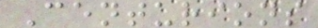Centurions
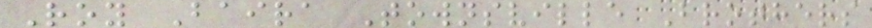Roy Baira Townsville Brothers
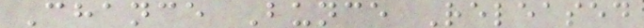Chance Bunce Released
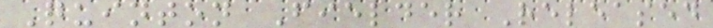Quinton Fielder Released
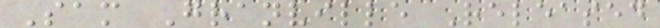Sam Granville Released
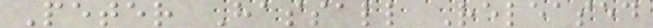Peter Hassall Released
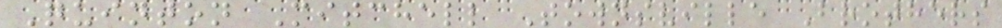Quinton Mitchell Townsville Brothers
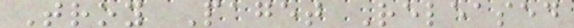Troy Paget Released
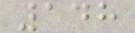148
